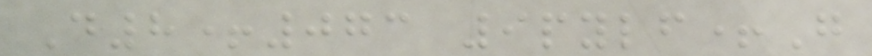D8+073 9pylf+G
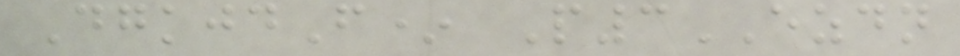DgkjdF* P3EZDN
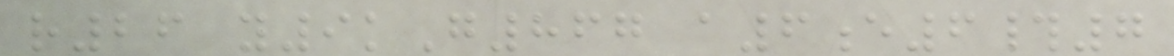r26 y9kG867 a6e6#7
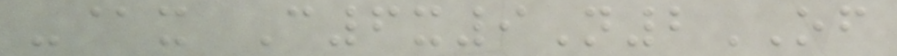-@x C6x9N2OF
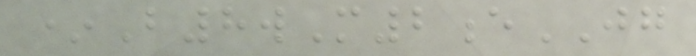*B8wM2eJG
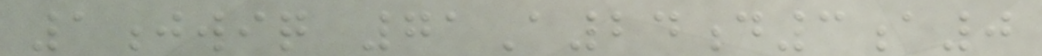1jwiq 71A24d3a0
